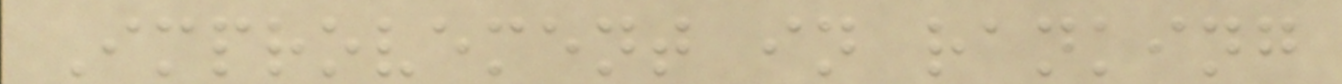Improvement in ranking
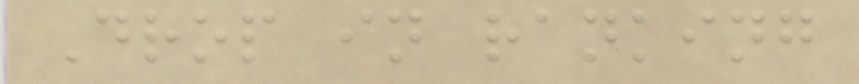Drop in ranking
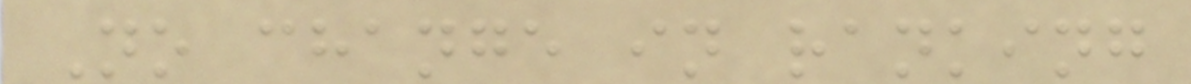No change in ranking
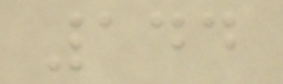144
